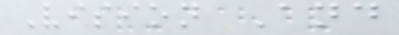Vision And
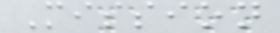Mission
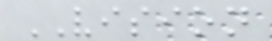VISION
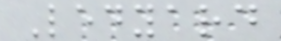Ledyard
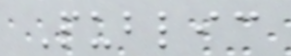Public
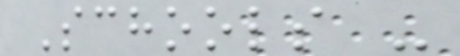Schools -
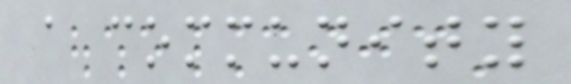a community
